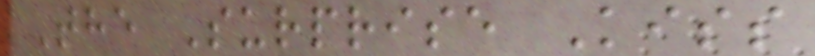The Surprise Kiss
